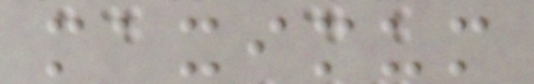maximum
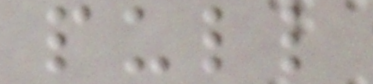pull
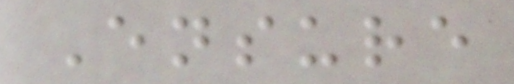Ensure
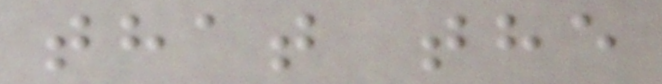that the
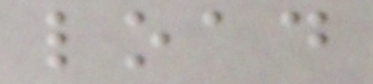load
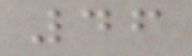46
